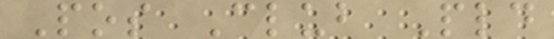Pos Club Pld
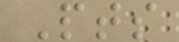Pts
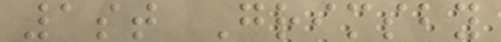1st Grimsby
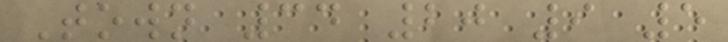Town 34 20 9 5
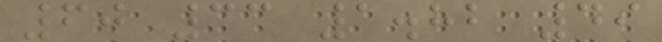60 33 1.82 49
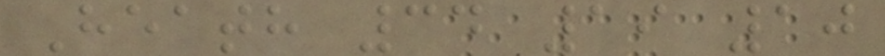Heath 34 19 10
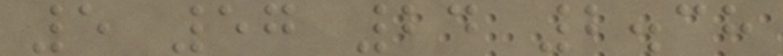5 57 24 2.38
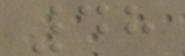48
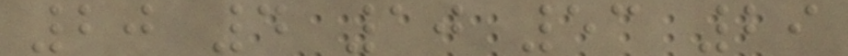20 4 10 53 29
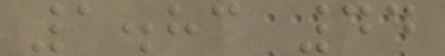1.83 44
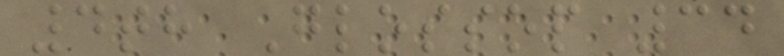4th Glossop 34
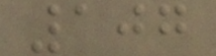107
